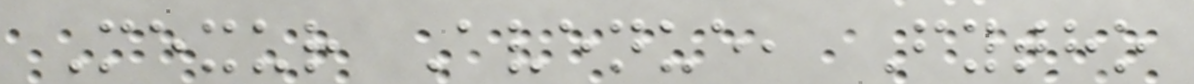Mexur Avenue, Fytho
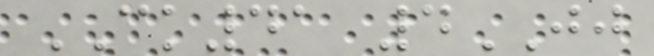CK41 4JJ
